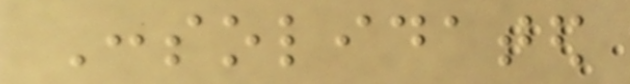Consolidated
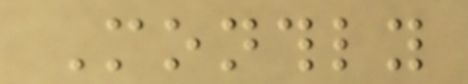Monthly
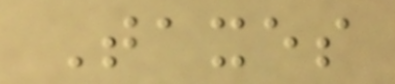Taxes
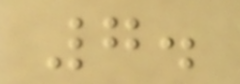7.
